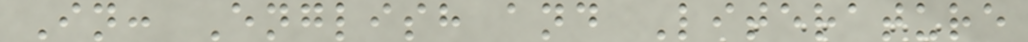In: English and Literature
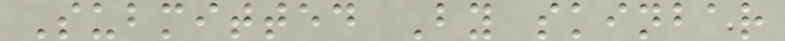Submitted By skinbar
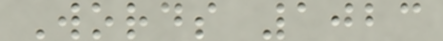Words 1023
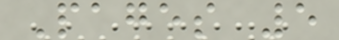Pages 5
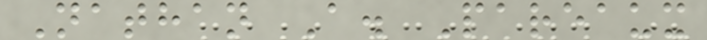Nathan A. Pareaux
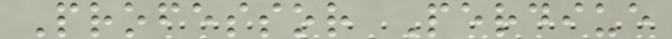Professor Perdiue
